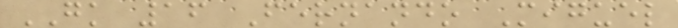GK 16 Fernando Miguel
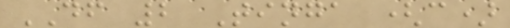DF 2 Tinga (c)
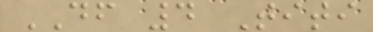DF 4 Titi
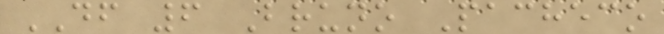DF 6 Bruno Pacheco
